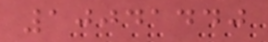10041440
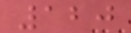120
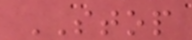STOP
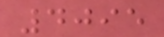4095
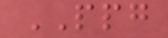PPG
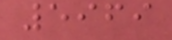5969
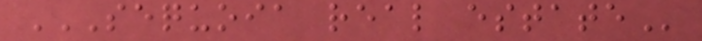SEQUOIA REAL ESTATE
